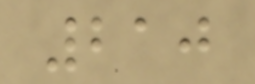210
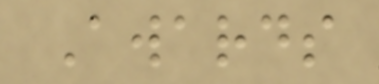Awards
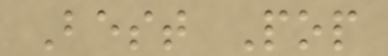Best Pop
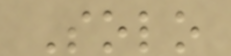Solo
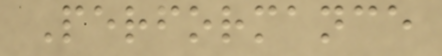Performance
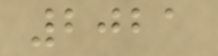2021
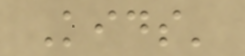Kids'
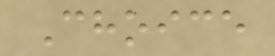Choice
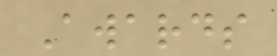Awards
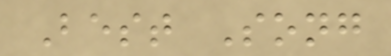Best Song
